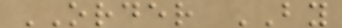ORDER BY
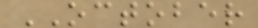OCTOBER
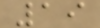19
